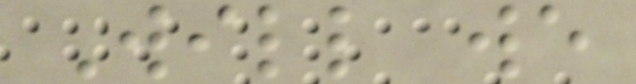Will we
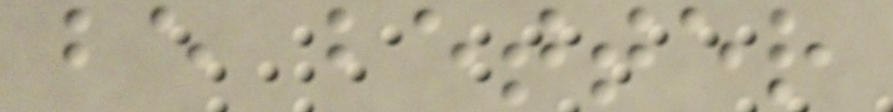be better
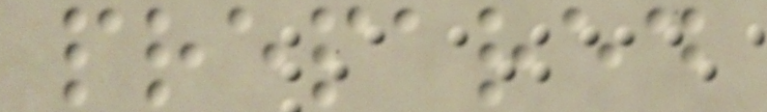prepared
